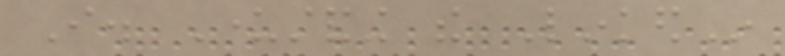I. Understanding the LinkedIn
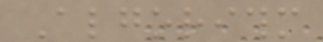Algorithm
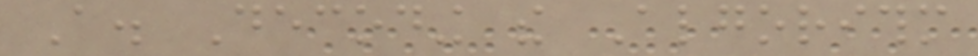A. Decoding the Algorithm
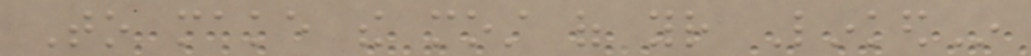To make the most of your LinkedIn
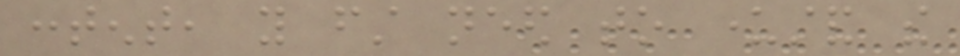content, you first need to understand the
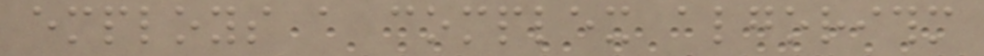employs a complex algorithm
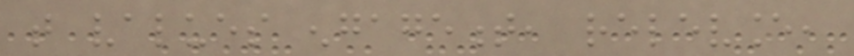that values engagement, relevance,
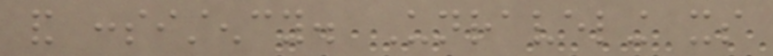and consistency. Unraveling its
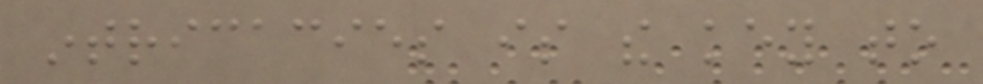intricacies is the key to
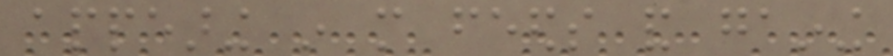appearing in more feeds and gaining
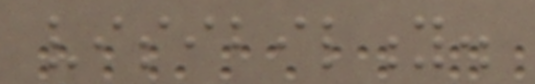visibility.
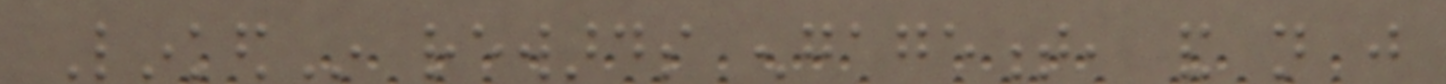LinkedIn rewards engagement, and not just
